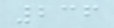236
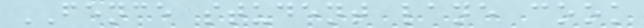FENCE student lane cook
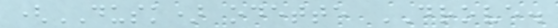(DUSK) odette DROVE.
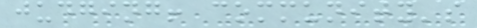judging! community's
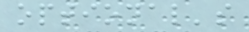optional's
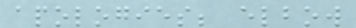apologies; elbow
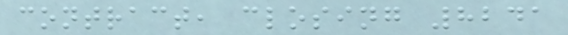contract, closing 8241
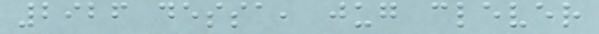2926 dessa, jug clever
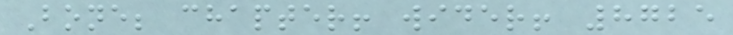Bone; chapter! wider! 8725
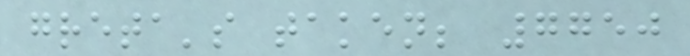greta's taken; 7750
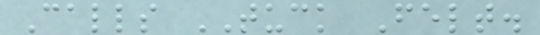Calls TUCK Felt.
